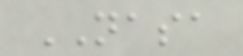NASA
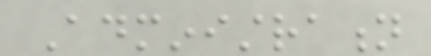Administration
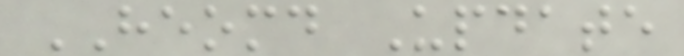HEOMD Update
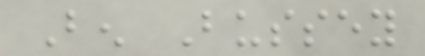Ben Bussey
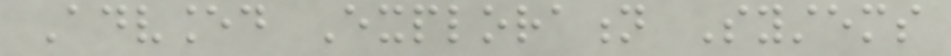Advanced Exploration Systems
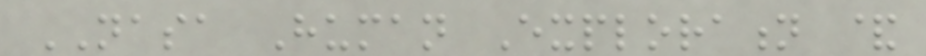NASA Human Exploration &
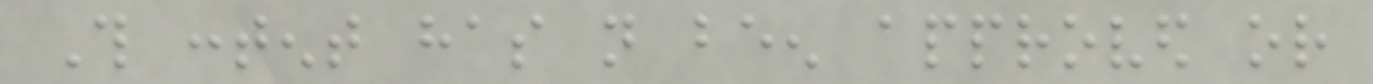This content has not been approved or
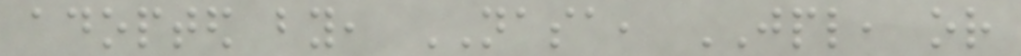adopted by, NASA, JPL, or
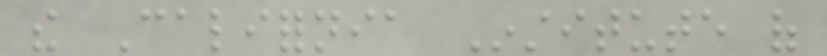the California Institute of
